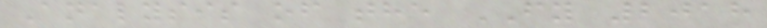Analysis of the FY 2018
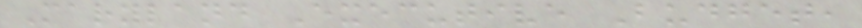Maryland Executive Budget,
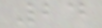24
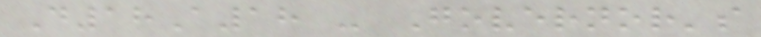D18A18 - Governor's
